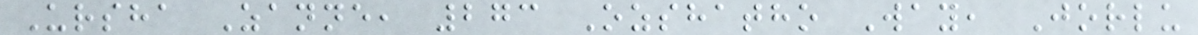Ursha Zanne, 273 Ozshatho Way, Jorlu
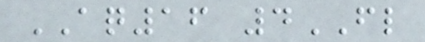AQ16 4FL
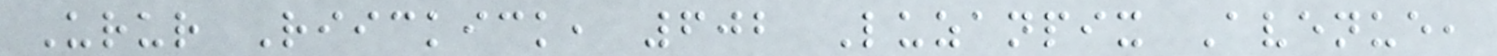Urur Riickick, 602 Luzanpix Avenue,
